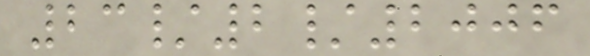23/2/2006
